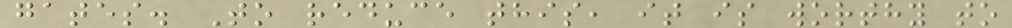gates. To reduce this, it is worthy to
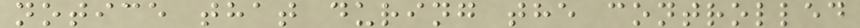notice that during the controlled
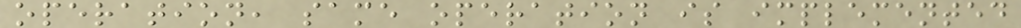operation, same operation is implemented
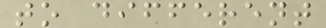to different
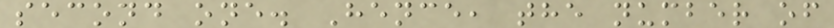second one. Hence, the number of
